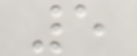5
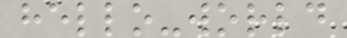hello-world
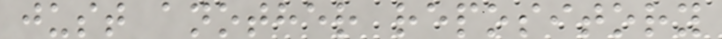just another repository
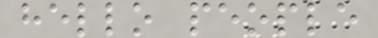hello people
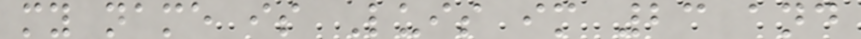my name is Luis im 23 and
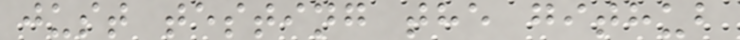just testing the github
